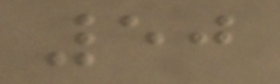50
